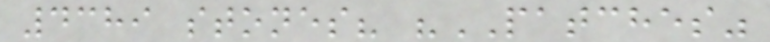4389 stones? "PATCHES"
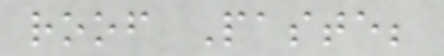roof Paste;
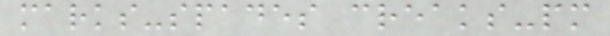marks-spades creaks-pm
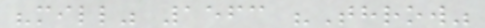"mill" 1563 "Throw"
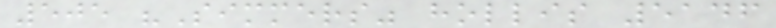505 "Simmers" hollis 5146
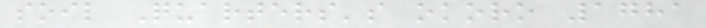soil Quarters's okoro 1781
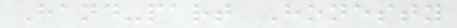Hand-part Honesty
